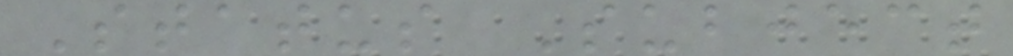Status Subject
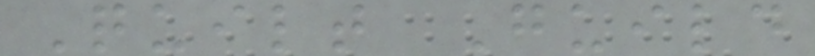Quilt Guild
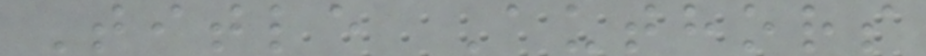Title Authors
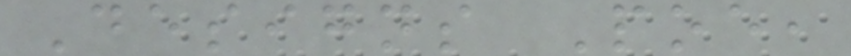Designs Poe,
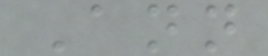Ann
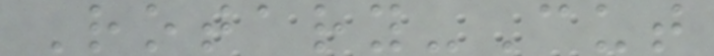Rotary-Cut
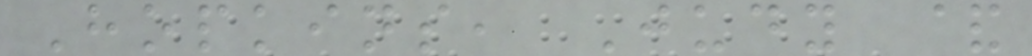Hopkins, Judy &
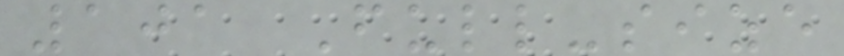101 Full-size
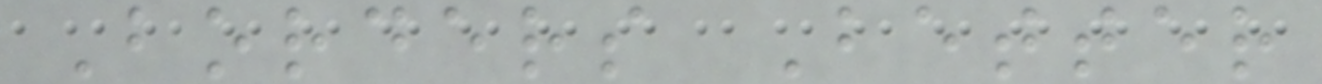Borders Better
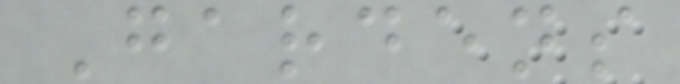Gardens
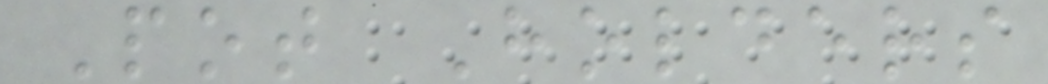Pot Holders
